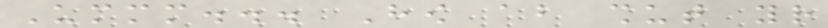Ummm... How about shut your
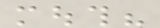mouth?
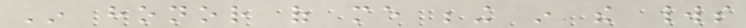In honor of me being in the worlds
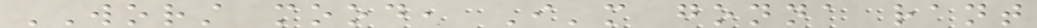WORST mood, I'm gonna rant
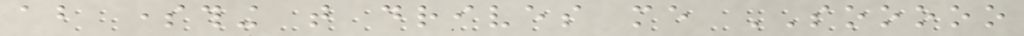about something that drives me SOOOOO
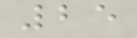25
